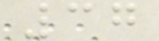37
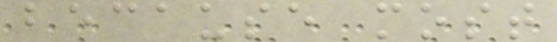because most
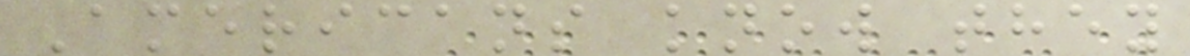Americans know they
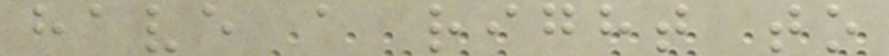have a right to
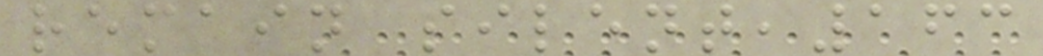remain silent,163
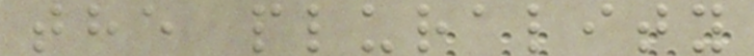the plurality
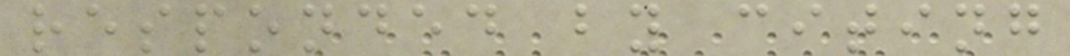responded by citing
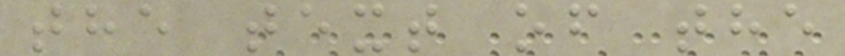the text of the
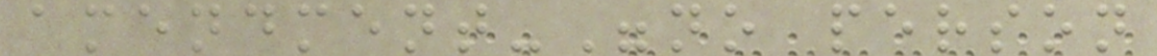amendment-"no person
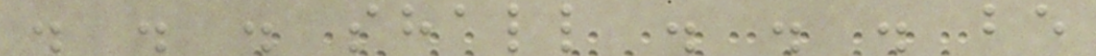. . . shall . . . be
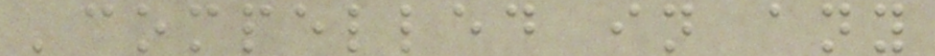'compelled in any
